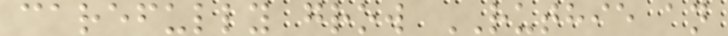carefully grow RUTHIE an
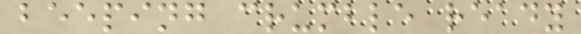beeping crumble ready
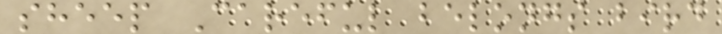sheep Careful belongs bird
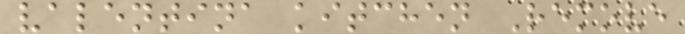valentina kitchen Remove
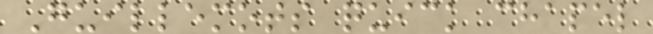Guillemots quick chapel
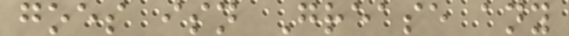goes isn Grease any
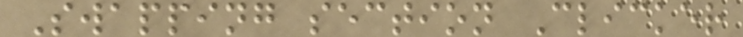Swapping section Clicker
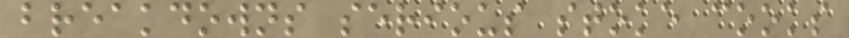breakdowns serious stoke cooks
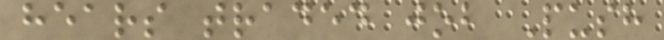hears traded job Push
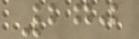270
